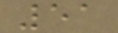51
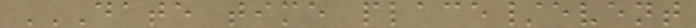DATE TIME PLACE/EVENT
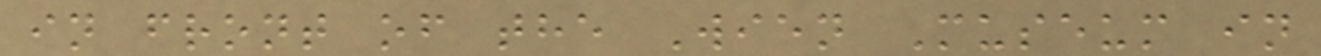in front of the Wien Museum in
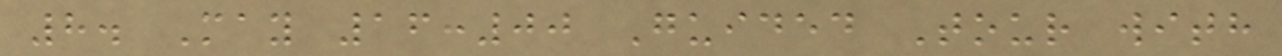8. May 16:00 Guided Tour with
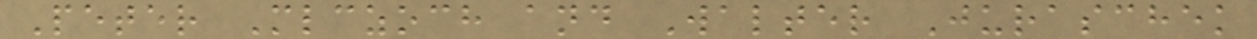Peter Mlczoch and Walter Juraschek
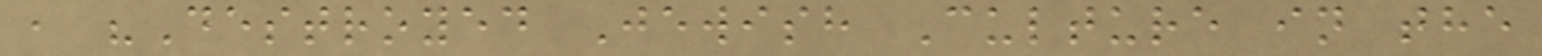, "Destroyed Jewish Culture in the
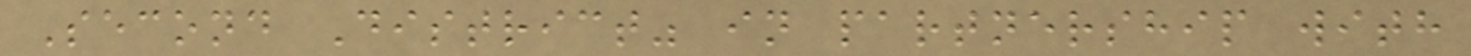Second District" in partnership with
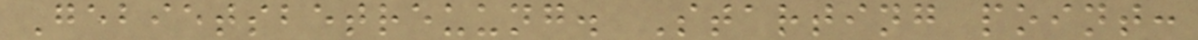Gebietsbetreuung. Starting point:
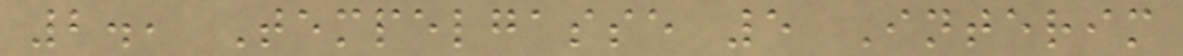2., Tempelgasse 5 Interim
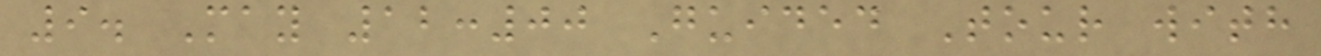9. May 12:00 Guided Tour with
